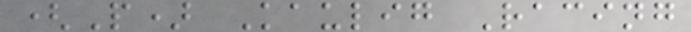(P) Kaulig Racing
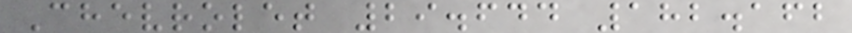Chevrolet 29.644 182.162
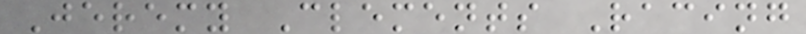Jeremy Clements Racing
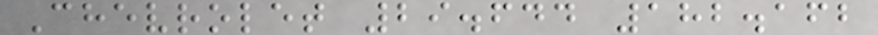Chevrolet 29.644 182.162
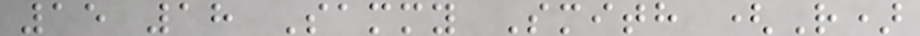15 18 Sammy Smith (R)
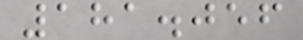181.056
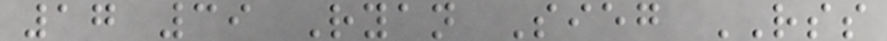17 39 Ryan Sieg RSS
